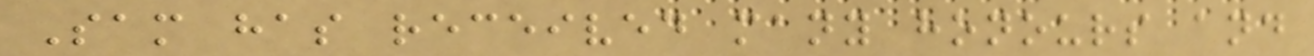Sam has received many honours and
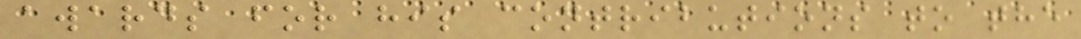awards for his contributions to the
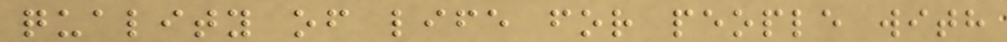quality of life for people with
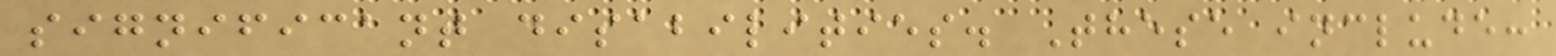significant disabilities. These include:
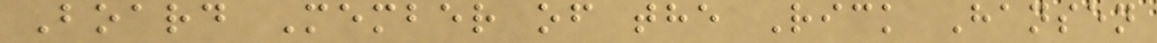Board Member of the Rick Hansen
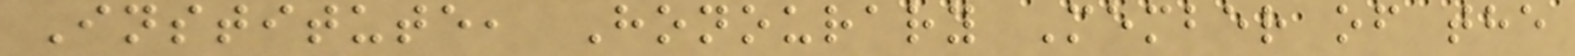Institute, Honourary Member of the
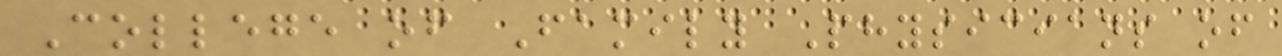College of Family Physicians of
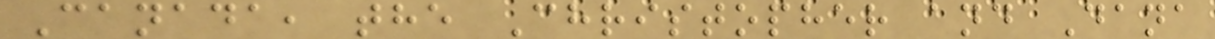Canada, the Christopher and Dana
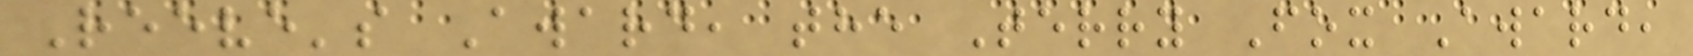Reeve's Award, the Terry Fox Award,
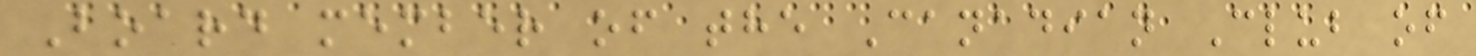Board member of the Canadian Club of
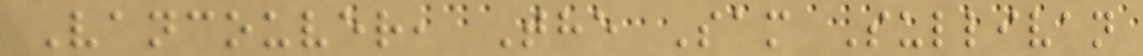Vancouver, The Sam Sullivan
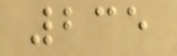235
